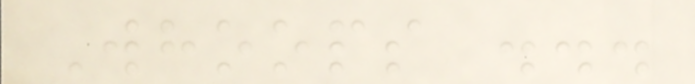Whoops ...
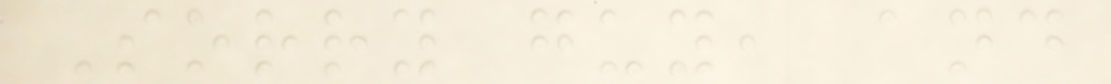Sorry guy, and
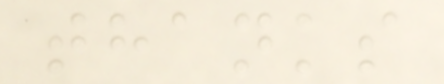thanks
